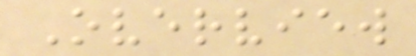Overview
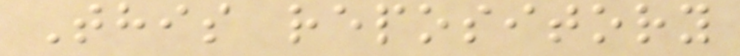This repository
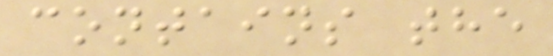contains the
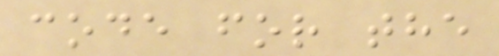code for the
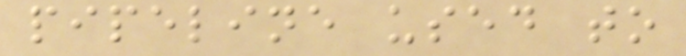pipeline used to
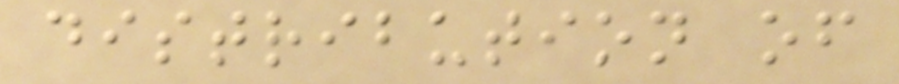distribution of
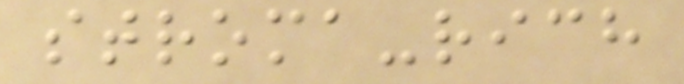stroma-rich
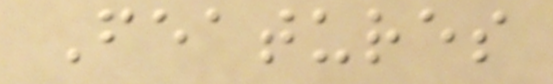Features
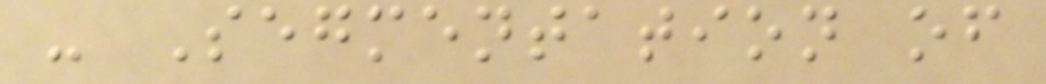- Segmentation of
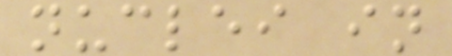nuclei in
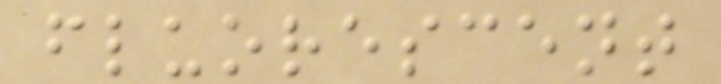fluorescent
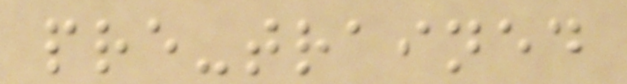pre-trained
